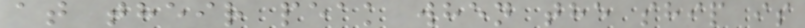at their peak when the ship is
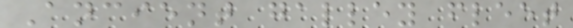Ancient galley fleet
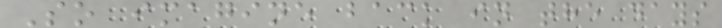So imagine back in the days
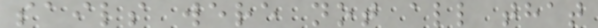sails were not all that
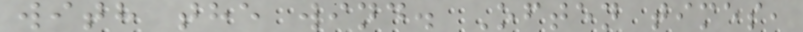with the wind. Often times,
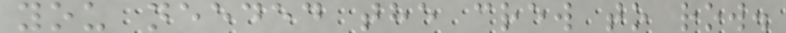you needed the crew to row.
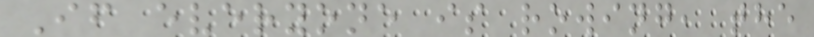If everyone is rowing, the
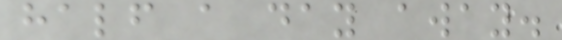half a day away.
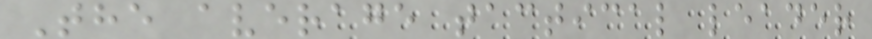The average tactical leader
